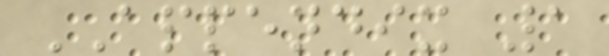APPENDIX 1
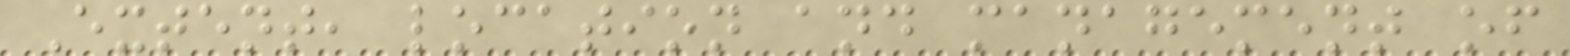Extent, location and management of
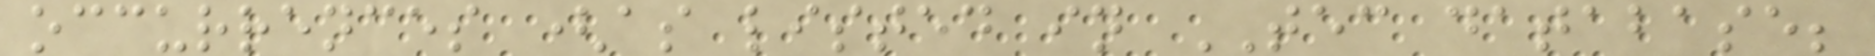occurrences (as listed in TEC database;
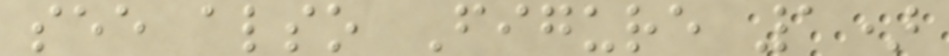see also Figure 1)
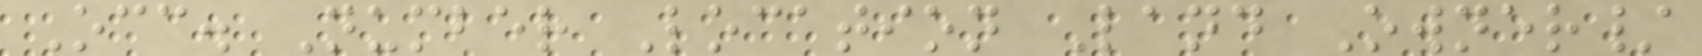Occ. Number Location Land Owner/
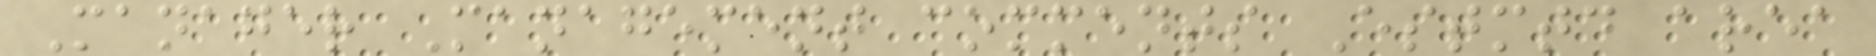Manager Management comments Estmtd area
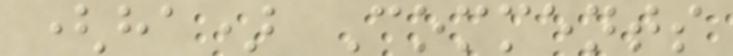(ha) Comments
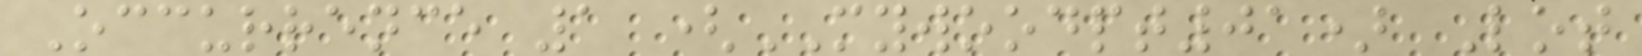Occurrence 1 (MYWOODPT01) Lot
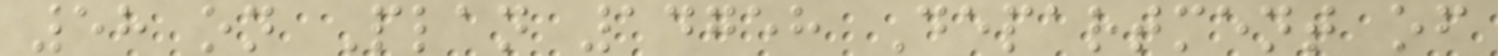58 on Plan 14758 Department of
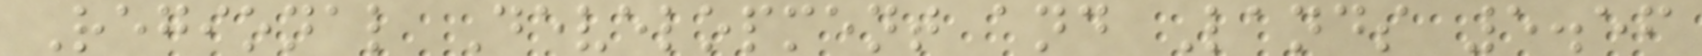Regional Development and Lands 5.56
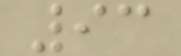93
